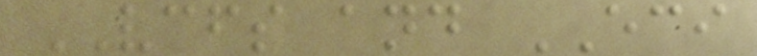VCFS and ECI
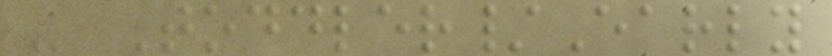- Toddler/Early
